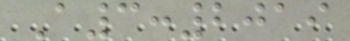A3:2019
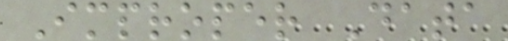Improper Data
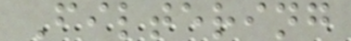Filtering
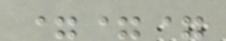===
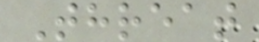Threat
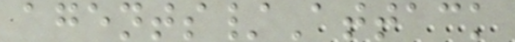agents/Attack
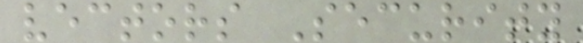vectors Security
